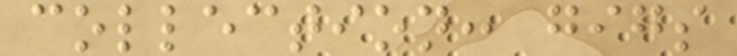collection: gigs
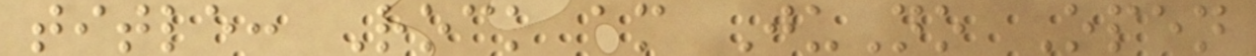title: Rock am JuNo Open
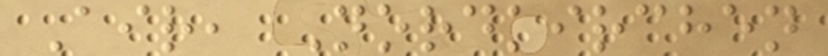Air, Nordkirchen
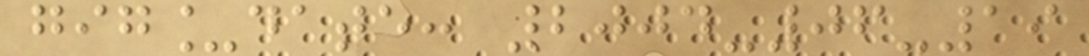gig_date: 2004-06-19
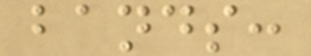bands:
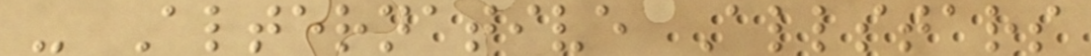- Alternative Allstars
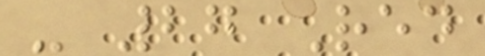- 27 Red
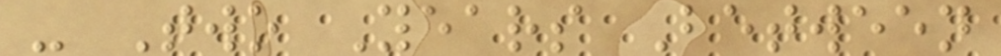- Two Years Between
